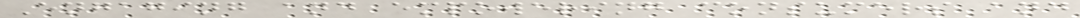Engaging and empowering consumers and
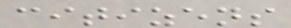citizens
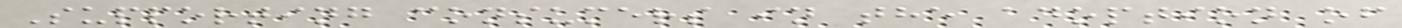Supporting consumers in the adoption of
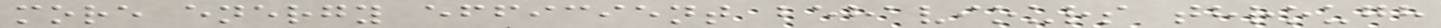more energy efficient behaviours through
